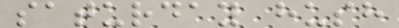saturday hush
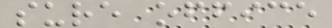sure office
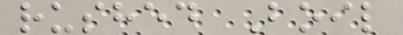rushed Boil
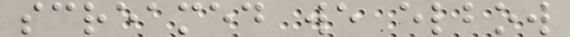screamed we elbow
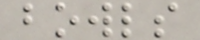bowls
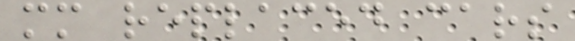mm replaced cars
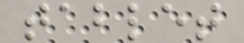tablet
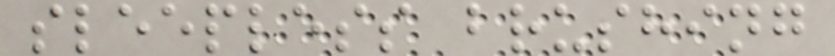sleepless brushing
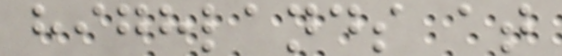highlands at
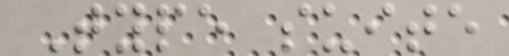Type suite
